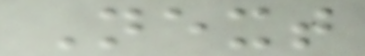Next
